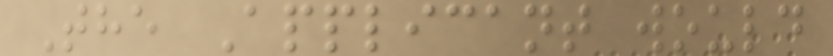The Applicant would
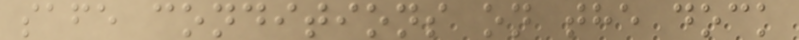safe conditions on the dock
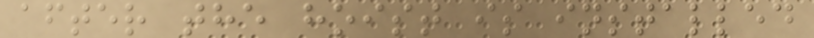after the hoist is installed
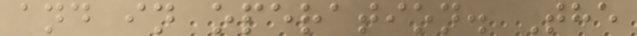and in operation. The
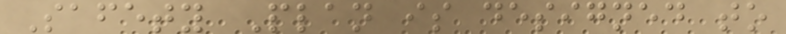Safety Plan is designed to
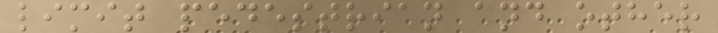limit pedestrian and other
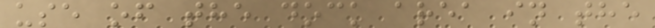use of the dock area in the
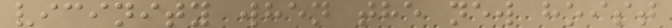vicinity when the new hoist
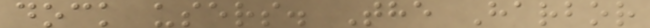dock users. The Harbor
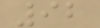92
